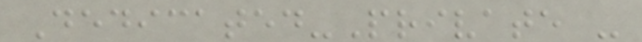Dedicated-Private -
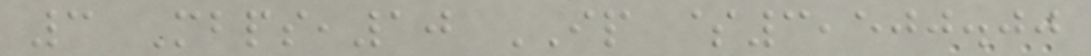3 Mbps,10 IP $3,500.00
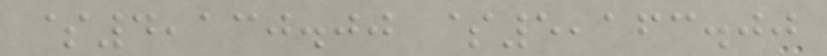$4,130.00 $5,163.00
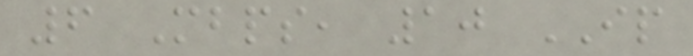6 Mbps, 10 IP
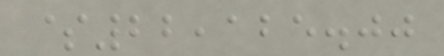$22,125.00
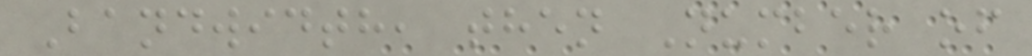Bandwidth, then Number of
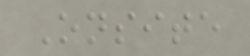Onsite
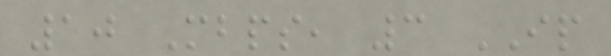10 Mbps, 3 IP
